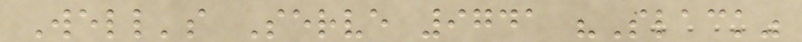Well's Serve 9741 "Slack"
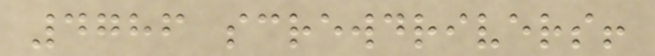4786 screwdrivers!
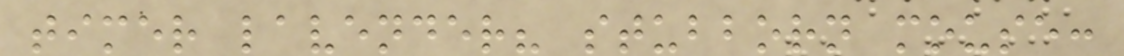timer lavender? stubborn mouse:
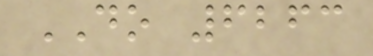DO 6263
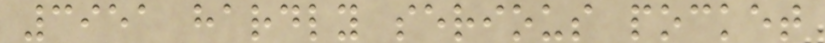3951 hardly serious pocket
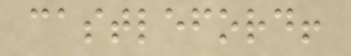castleford!
